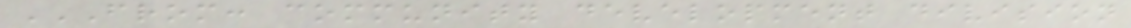FROM: COMMUNITY DEVELOPMENT DIVISION
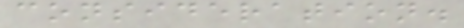consideration.
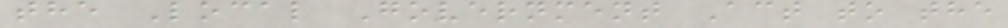the Local Government Act to the
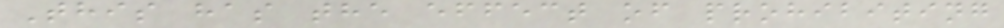This has the effect of prohibiting
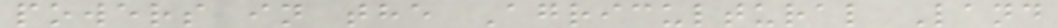powers in the Agricultural Land
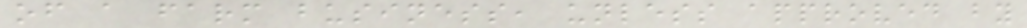of a farm business, unless approved by
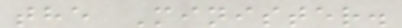the Minister.
